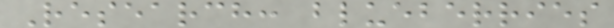Research: blueberries
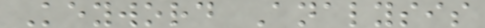Keyword Analysis
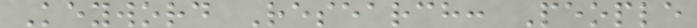Keyword Research: People
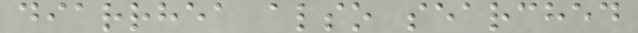diarrhea also searched
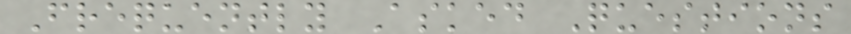Frequently Asked Questions
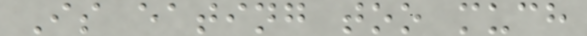Is eating too much
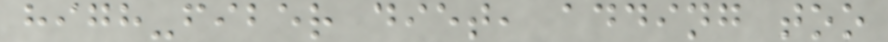high-fiber diet, adding too
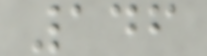146
